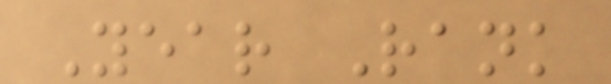Year Rank
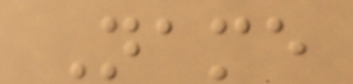Name
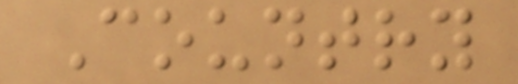Country
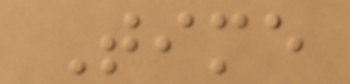Time
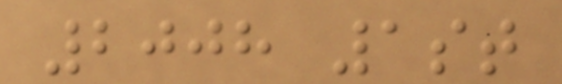2008 1st
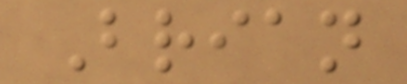Brian
